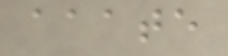aaate
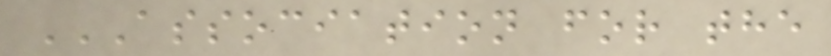ASSOCIATION FOR THE
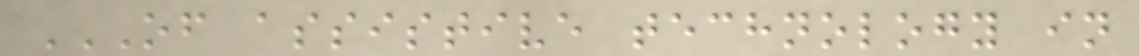OF ASSISTIVE TECHNOLOGY IN
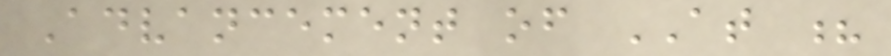Advancement of AT ?
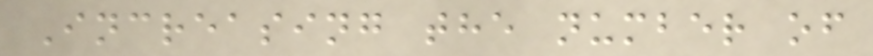Increasing the number of
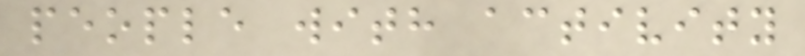people with activity
